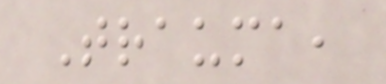Trauma,
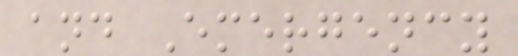and Emergency
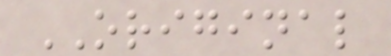ORIGINAL
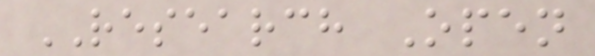RESEARCH Open
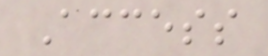Access
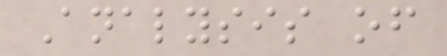Analysis of
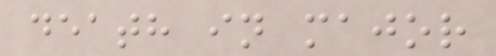death in major
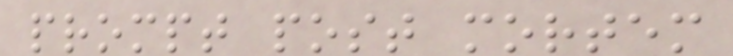prompt post mortem
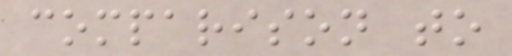comparison to
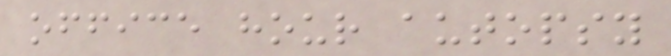office hour autopsy
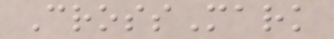CrossMark
